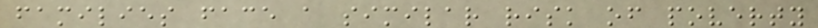families face a similar risk of poverty
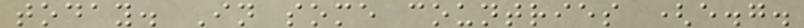today. In some countries (e.g.
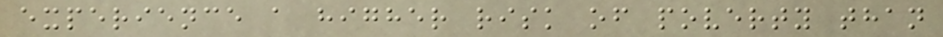experience a higher risk of poverty than
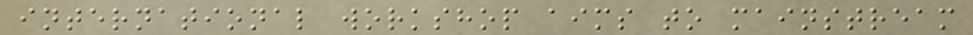international workshop aims to mainstream
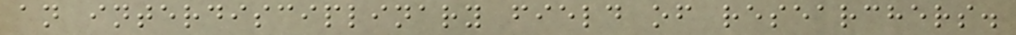an interdisciplinary field of researchers.
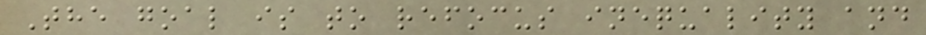The goal is to refocus inequality and
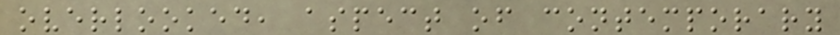overlooked, aspect of contemporary
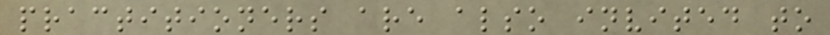practitioners are also invited to
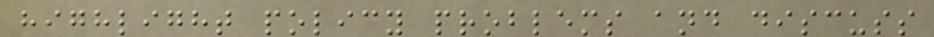highlight policy problems and discuss
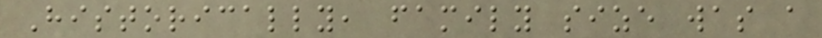Historically, family size was a
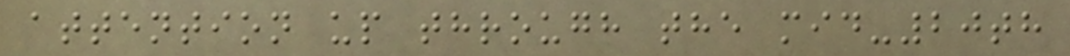attention up through the mid-20th
